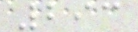293
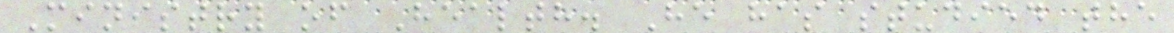Ministry of Health. He has studied the
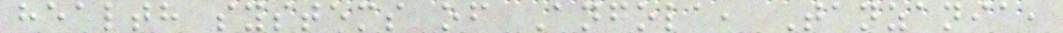health systems of Angola, Tanzania,
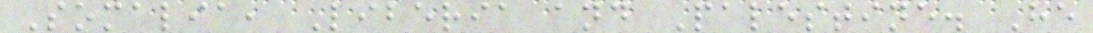Somalia, Liberia and Palestine. He
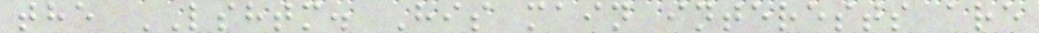the LSHTM. His main interests are
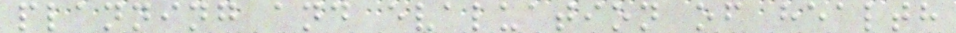planning and evaluation of health
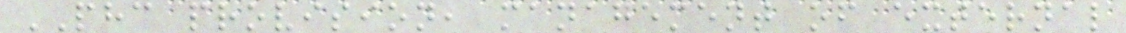PHC provision, management of external
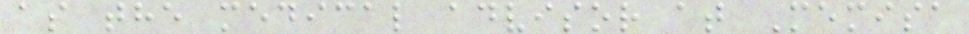as the medical advisor at Memisa
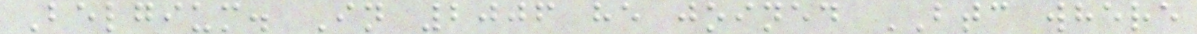Belgium. In 2006 he joined BTC where
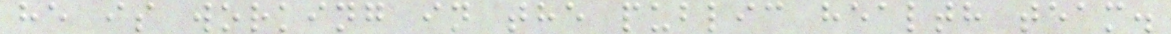he is working in the public health team.
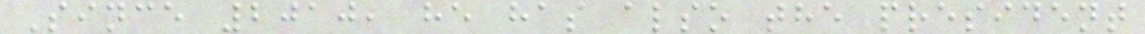Since 2010, he has also the president
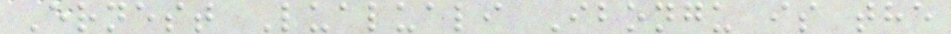Ernest Lualuali Ibongu is the
